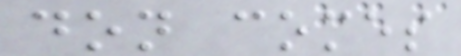don comes
